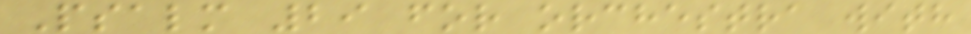Psalm 29 for orchestra with
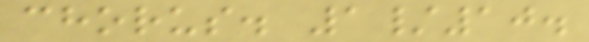chorus. 1/10.
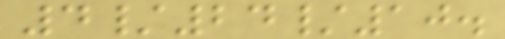4/24/10.
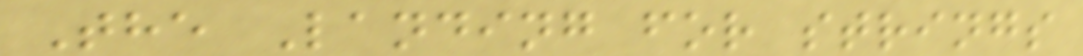The Landing for strings
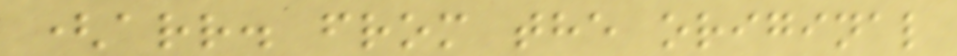(arr. from the original
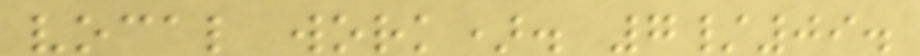vocal work). 7/09.
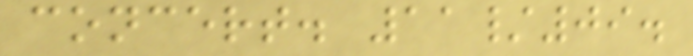concert. 11/09.
